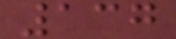137
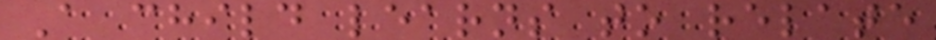A child learns to relate
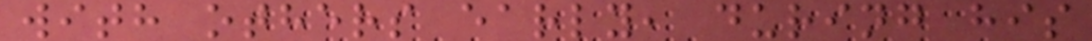with others early, during his
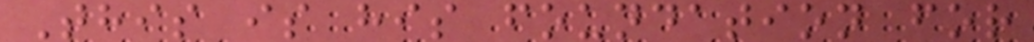This is his foundation for
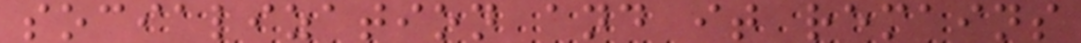socialization and it remains
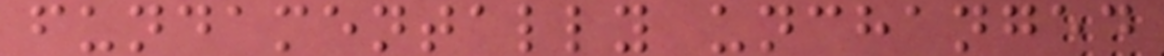fundamentally unchanged
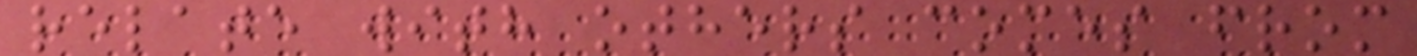relate with others comes from
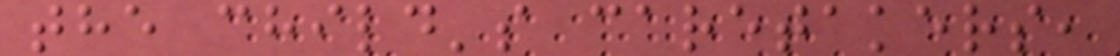the child's caretakers,
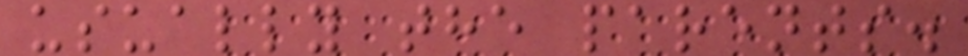usually the parents.
